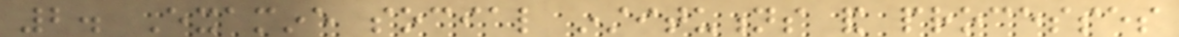2. Examine social institutions and processes
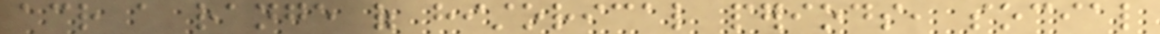across a range of historical periods, social
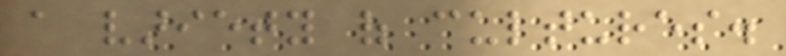a variety of cultures.
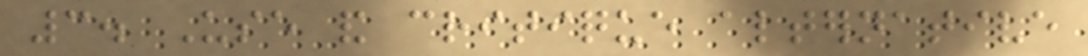3. Use and critique alternative
